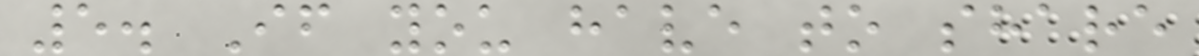5. If you have to share
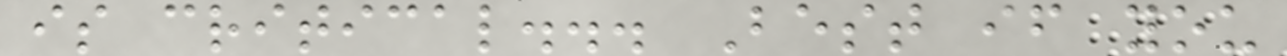is critical... Best if you
